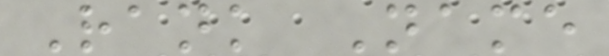Rank Name
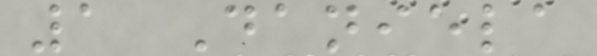1 Daniela
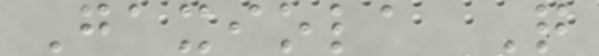Gaxiola Q
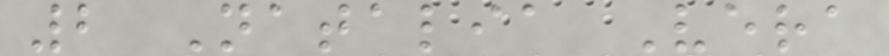2 Natalia Vera
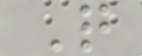Q
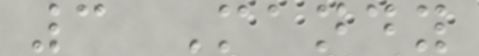3 Mandy
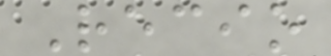Recio
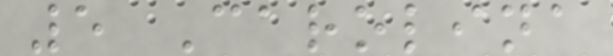5 Carolina
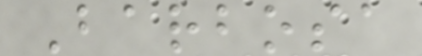Barbosa
